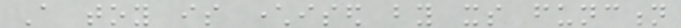A toy is characterised by its function
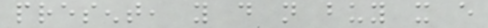present, you do not buy it every
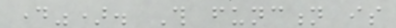day"). This function is
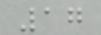17
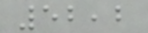52,2
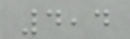4,4
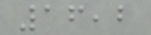16,2
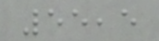55,5
